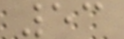53
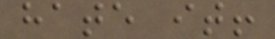hate it!
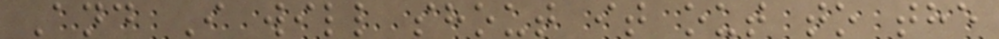And I will shout it out to the
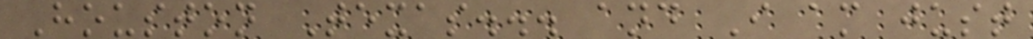Houston Texas... and I am just
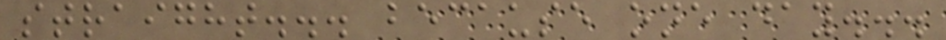straight... because one day...
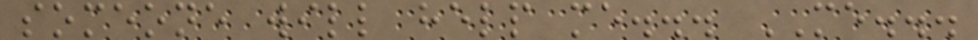someone will help me... ME...
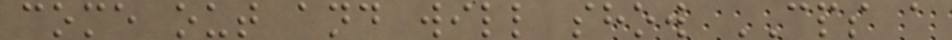come out and will show CPS a
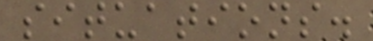situations.
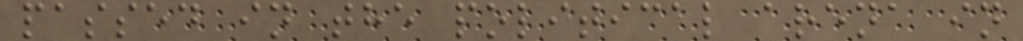passed in the political arena in
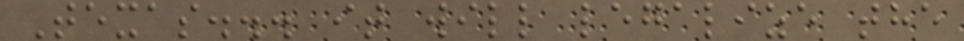Texas... it will legalize the
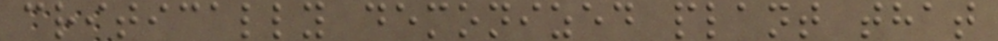critically demonized plant that
